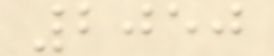2050
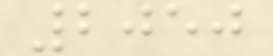2050
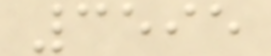3595
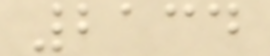2134
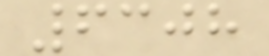6308
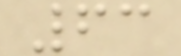63
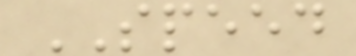SPEED
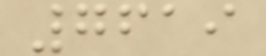7619
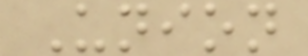Union
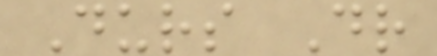Durs Dr
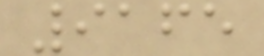9165
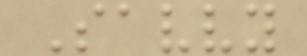Savvy
